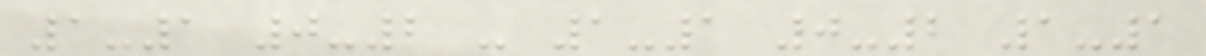1-1 0-2 - 1-1 0-2 1-1
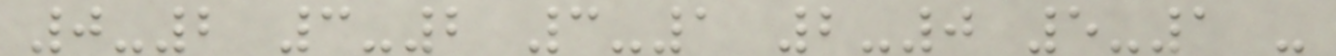0-2 3-2 3-1 2-0 5-1 -
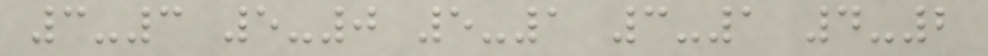3-3 5-0 5-1 3-1 4-2
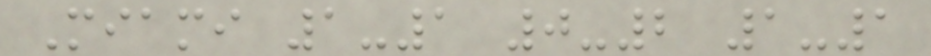Miami 1-1 0-2 1-1
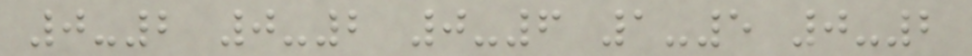0-2 0-2 0-6 1-5 0-2
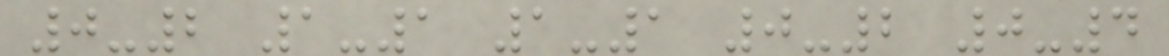0-2 1-1 1-1 0-2 0-4
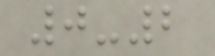0-2
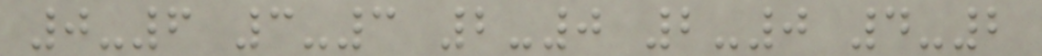0-6 3-3 2-0 2-0 4-2
